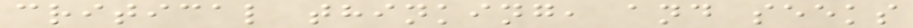critical thinking, and seeks
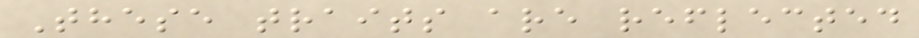These traits are reflected
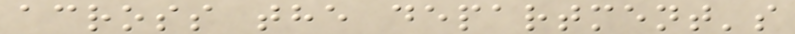across the department's
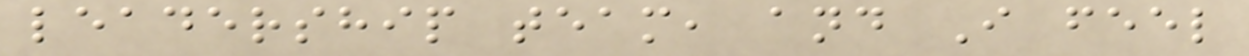leadership team, and I feel
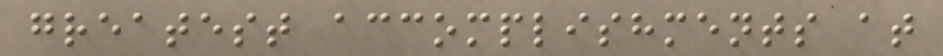greatest accomplishments at
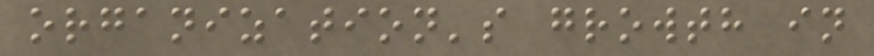organization's growth in
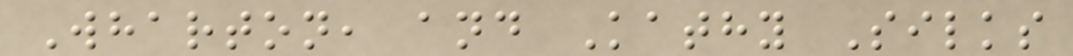Wharton, and Kathy Silks
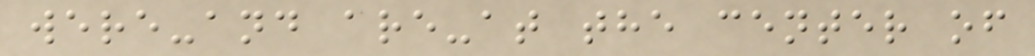were-and are-at the center of
